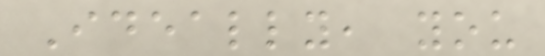Ideally, you
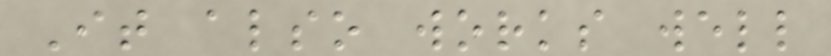It also works well
